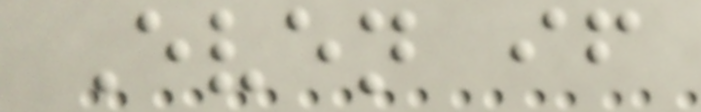Even if
